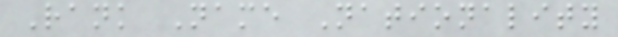Rank Name Nationality
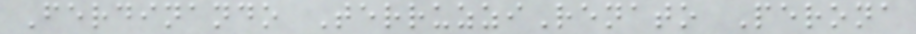Ferdinando TerruzziRenato Perona
